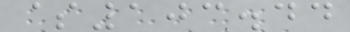$103.44
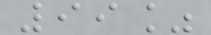99%
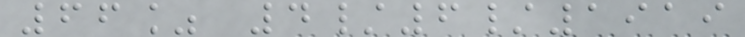66% 4/6/1919
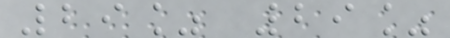29% 29%
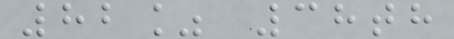82% 38th
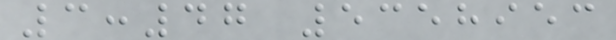3:47 5358953
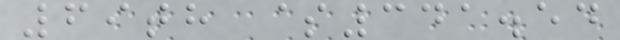69th $341.54
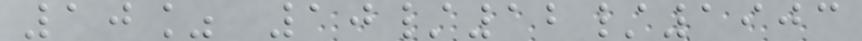10% 10/12/1903
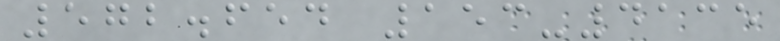572.654 153-4135
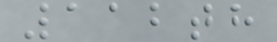112th
